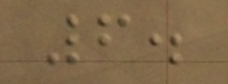6.
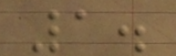1.
